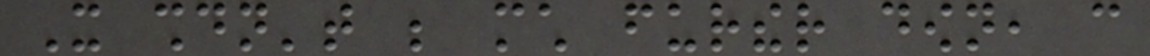It shouldn't be much further down, can
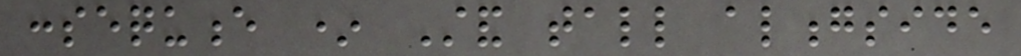consequence * Stand tall alongside
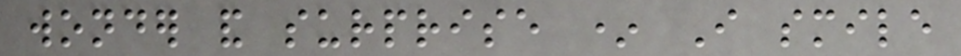wonder and surprise * I smile
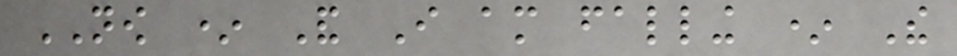NOW * And I am falling * The
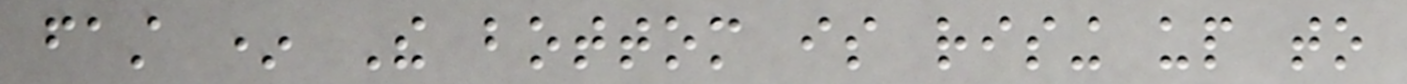fast * The bottom is rising up to
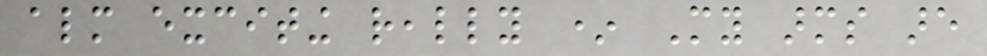almost exciting really * My arms are
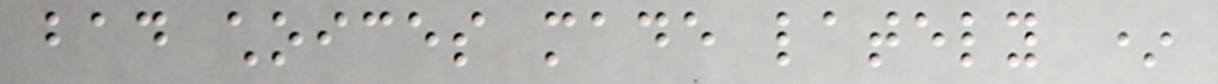bad choices made lately *
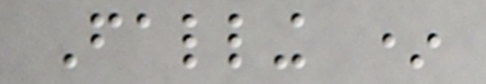Falling *
